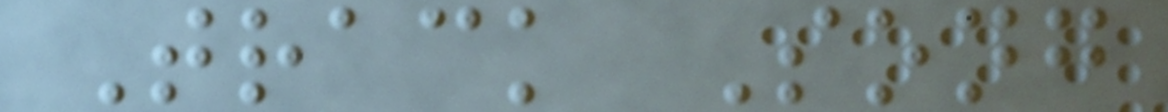Track Song
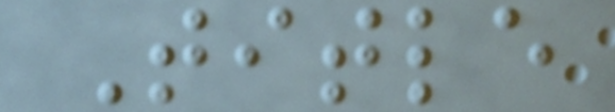Title
